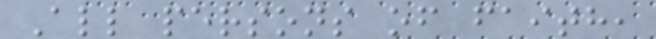All persons of faith,
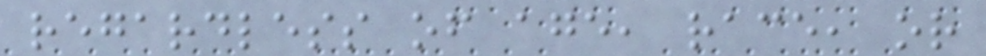regardless of age, race, or
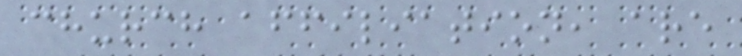church affiliation, are
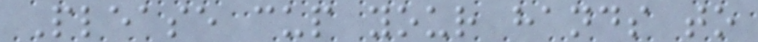Please cup your hands to
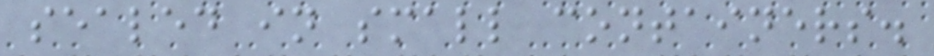sealed in small containers.
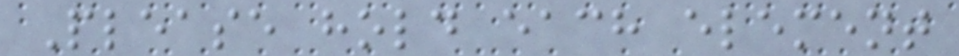Please hold each element
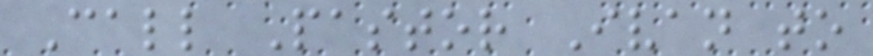Call Pastor Ivan to
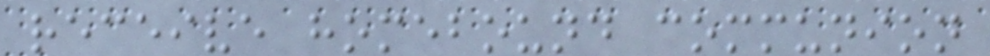receive homebound communion
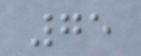75
